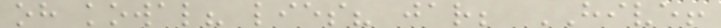oh kowal? lies? jar; HIVE!
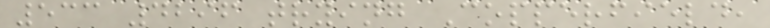533 4296 trying Copperfield,
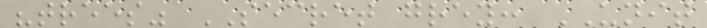"trees" SECRET grey: UNIT
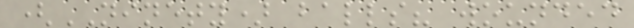(NINETY) balls? wounded
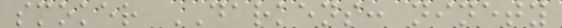smoker DARKENS: ninety
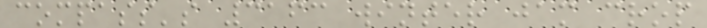compass's 3163 winter jam crop
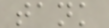tank
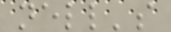nell's
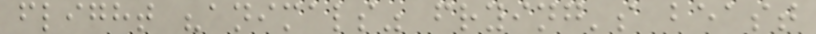flight "animals" frying's beast
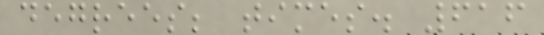degrees; times. 616
